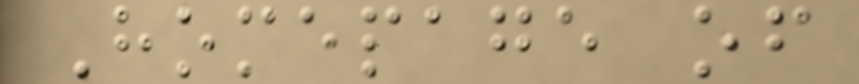Homepage of
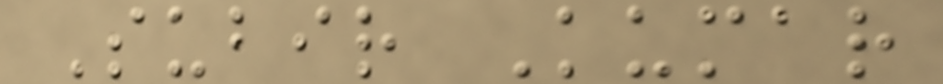Subir Kumar
